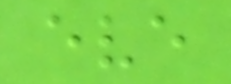eve
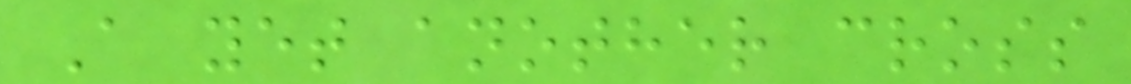A yet another cross
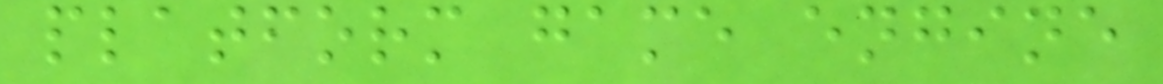platform game engine
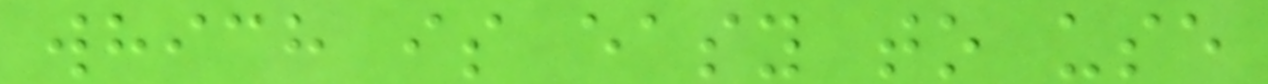which is easy to use
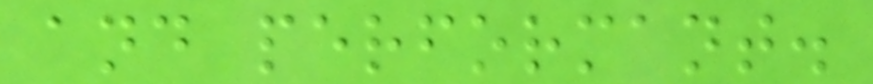and performant.
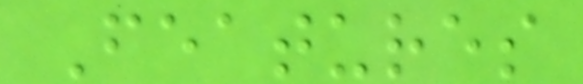Features
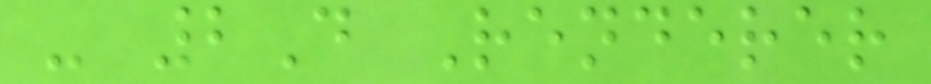- 2D Renderer
